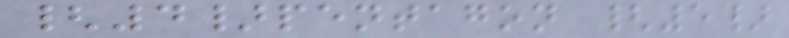{4}pentagon {5}
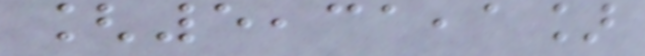[5,31,1]
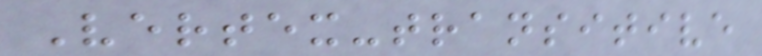Vertex-transitive
